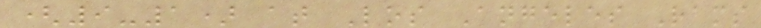(9-1) at Los Angeles Rams
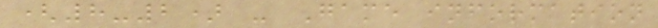(8-2) - Game information
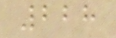228
